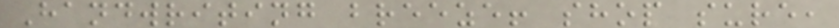Handwriting breeze! shop sure,
